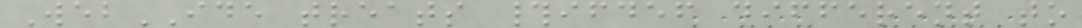WebIDE treats #ifdef different to
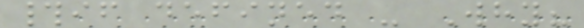#if defined - Why?
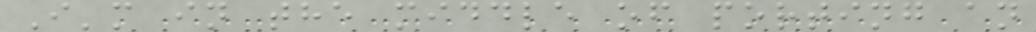I'm in the middle of porting an
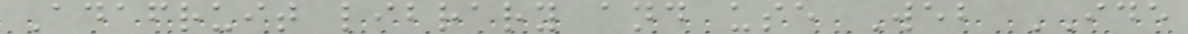Adafruit library and use Web IDE
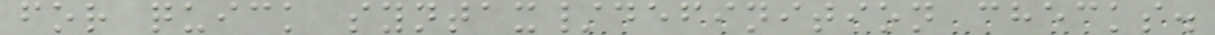for quick syntax/definition checks.
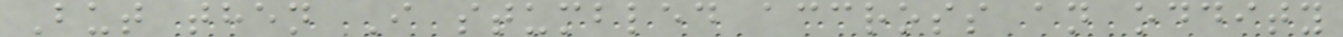But then I stumbled accross an oddity
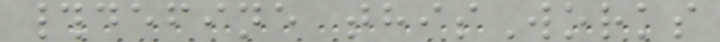#define thisWorks
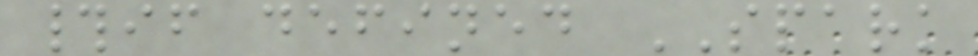#if defined SPARK
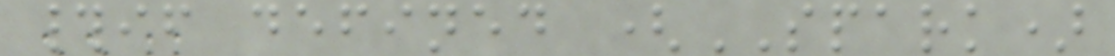#if defined (SPARK)
